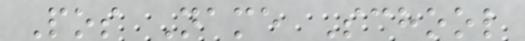Pos Name School
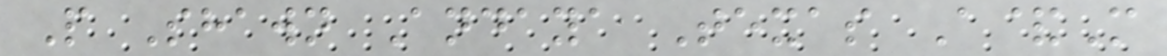P Shawn Andaya Texas A&M
